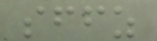sffz
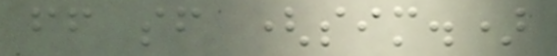ff sf (sim.)
